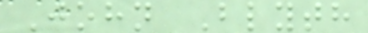John Blyth
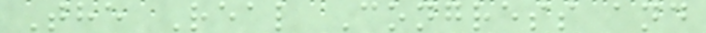The Real Congress and
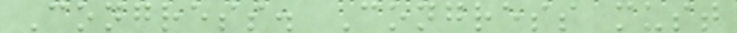Congress. Congress must
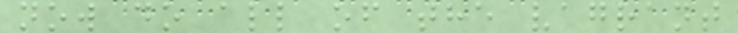now do all of the vagrant
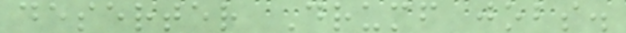deserter Drumf jobs.
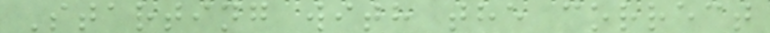Starting with the correct
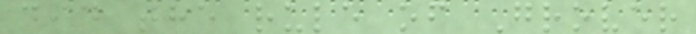did the rule of Grover
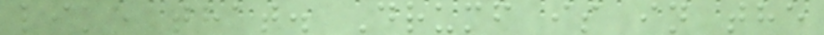like that. Drumf is in the
